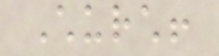Church!
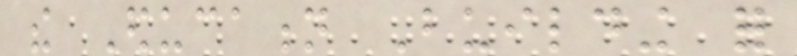the Education Building for
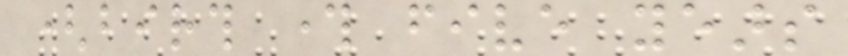(birth through five years
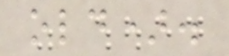old).
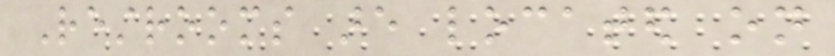Restrooms are located on
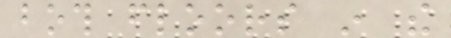both floors in the
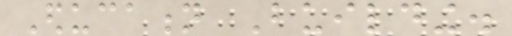Education Building.
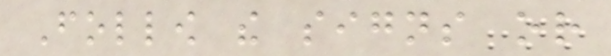Follow the signs or
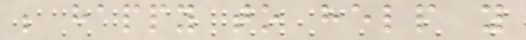be happy to help you
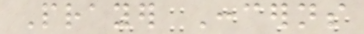Prayer Concerns
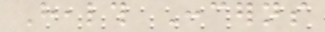Health Concerns
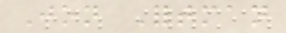Jon Fortman
